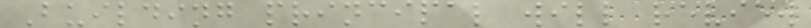Building principal will review
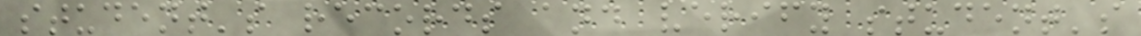student's records and verify student's
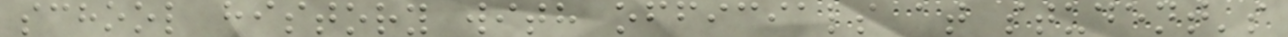school history with officials at student's
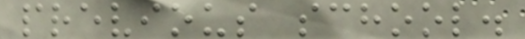previous school.
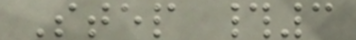Step #3
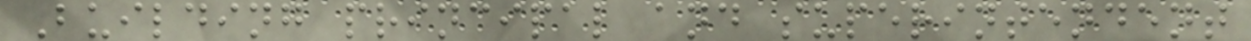Building principal and superintendent
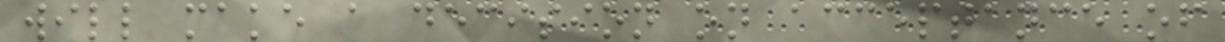will make a decision on acceptance of
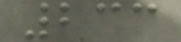233
